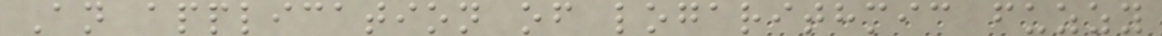An application of logarithmic fuzzy
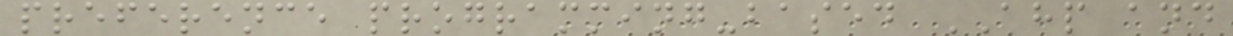preference programming-based AHP and
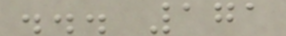... 171
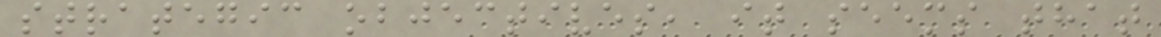strategic objectives, it seems that
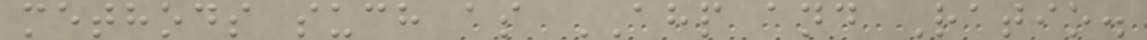methods such as AHP and Ratio.
